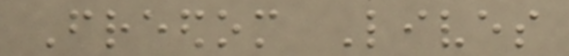Freedom Lives
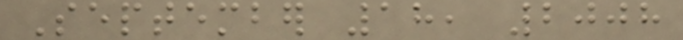September 18, 2008
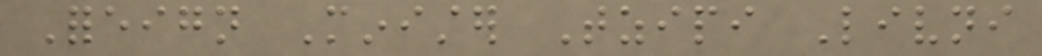Foreign Minister Tzipi Livni
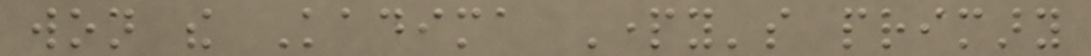won the Kadima Party's primary
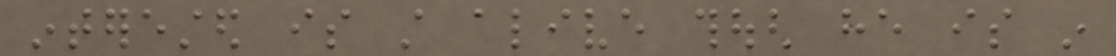interested is still alive though he is in
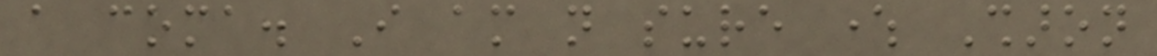a coma. I am not sure where Sharon
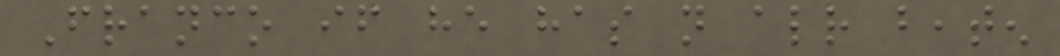Franco if he has not already beaten
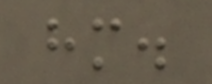him.
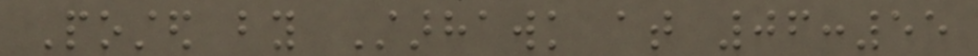Posted by Starhawk at 06:55
